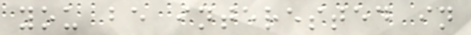you be interested in
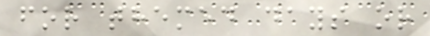for themed days or
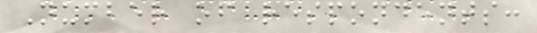Number of respondents:
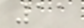11
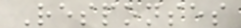Responses
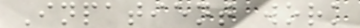Inpatient work
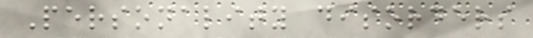Personality disorders
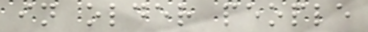in older people
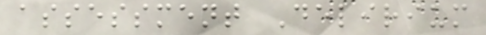assessment Delirium
